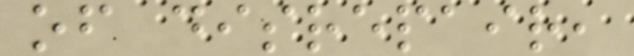of disrepair,
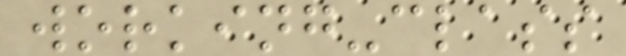working-class
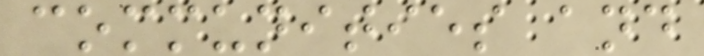communities and
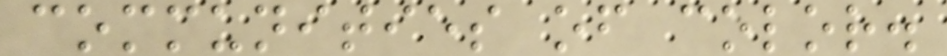communities of color.
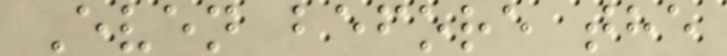Even before the
